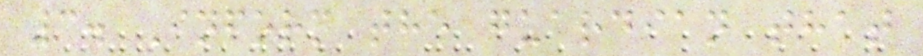3. Inform the guardian that
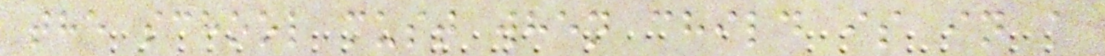the school must when child is in a
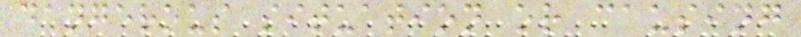dangerous situation or causing
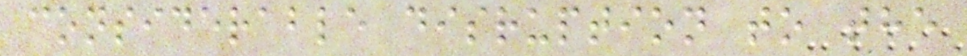considerable disruption to the
